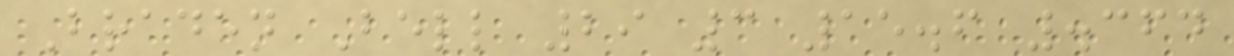Braden Bell 29 3 15.6 .364
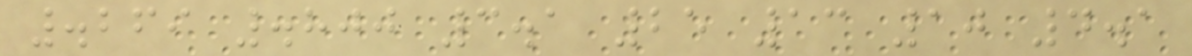.269 .800 3.1 25 13 10 4.1
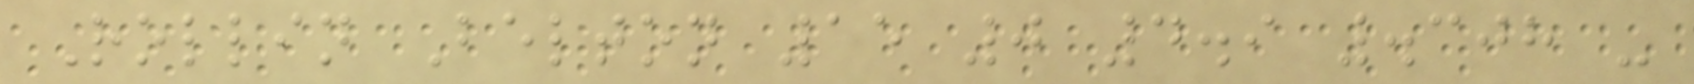Rollin Belton 15 0 4.9 .308 -
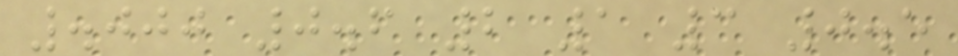.000 0.6 2 1 3 0.5
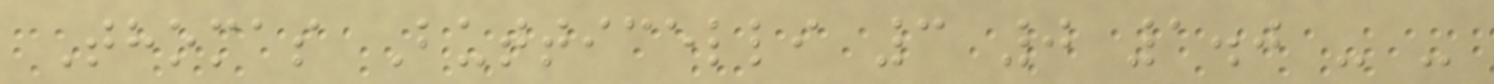Thomas Butticelli 3 0 1.0 - -
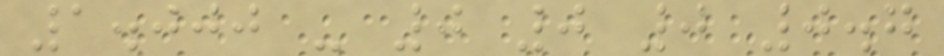1.000 - 0 0 0 0.7
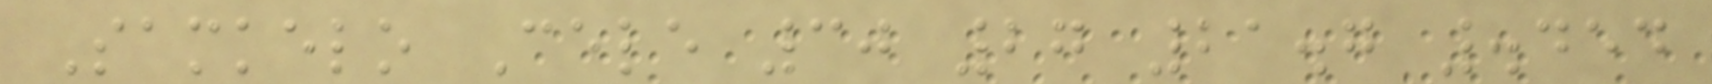Samkelo Cele 30 27 21.7 .454
